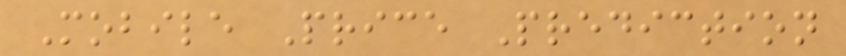Mobile Price Prediction
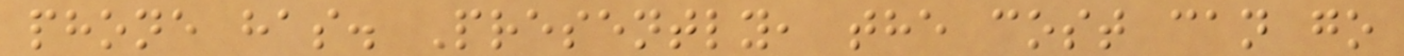phone has. Presently, the cost can go
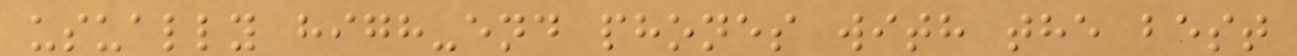usually high-end phones with the best
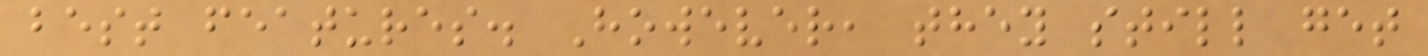best features. However, they still get
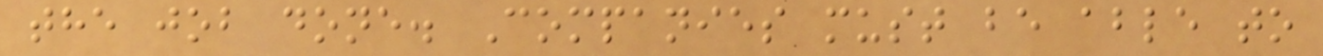the job done. Companies must be able to
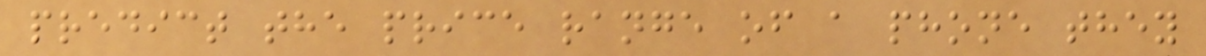predict the price range of a phone they
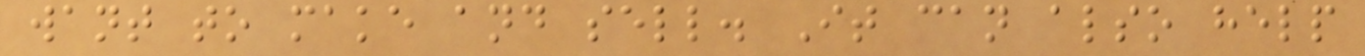want to make and sell. It can also help
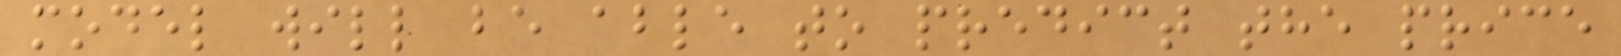model will be able to predict the price
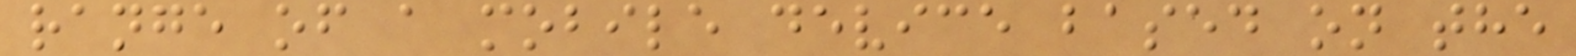range of a mobile device based on the
